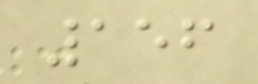156
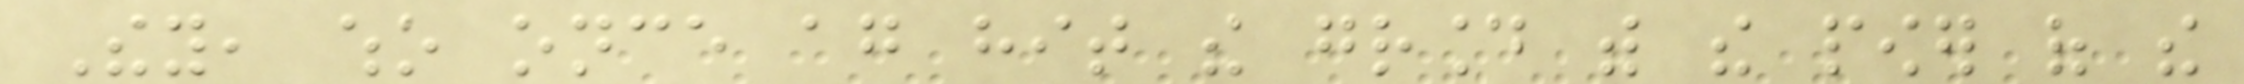They, who once again hit the ground with the power of the
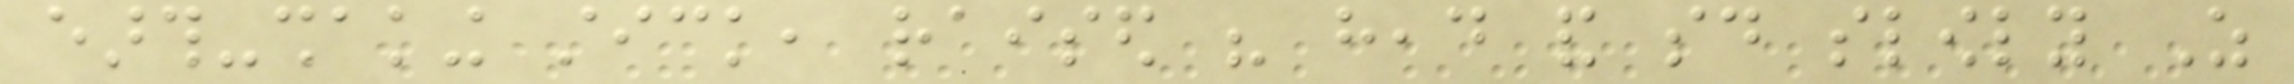earth-shaking stick, raised his head and said slowly As
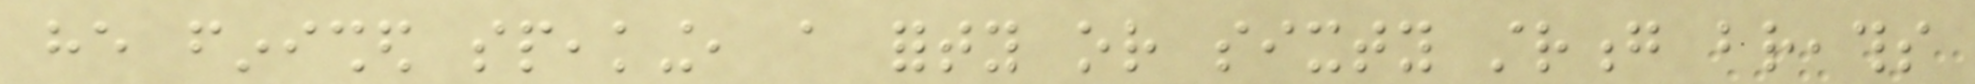he finished speaking, a forty or sixty strong breaths
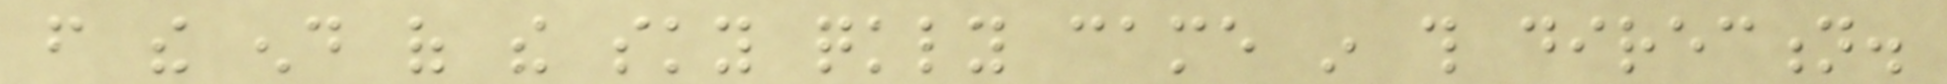from the end of the sky quickly came in this direction.
